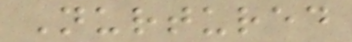Nurtured
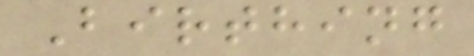Birthing
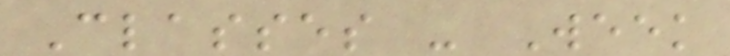Classes - Week
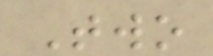Two
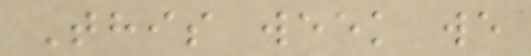This week we
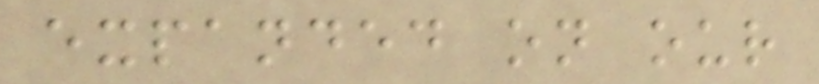expanded on our
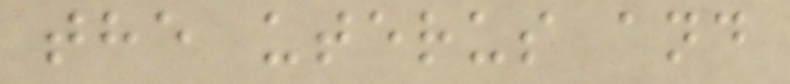the uterus and
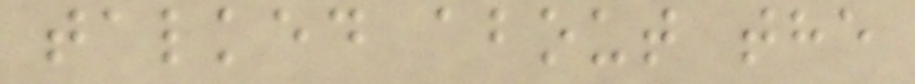talked about the
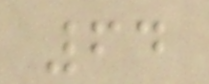64
